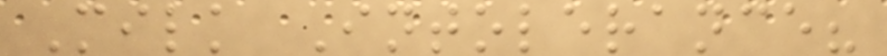Milk Intolerance?
